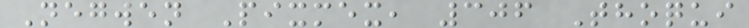Negwen Pixmex, 306 Thoqui
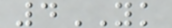4YK
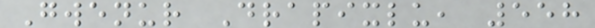Gwenur Drapixlu, 558
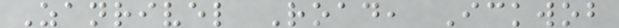Zanrivel Road, Ickwob
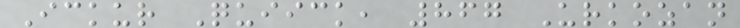Ickur Quiick, 867 Urkozan
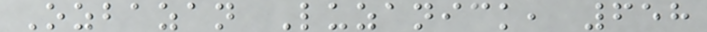Ozbazan Luzanick, 658
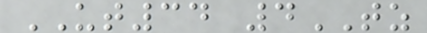UT34 4TZ
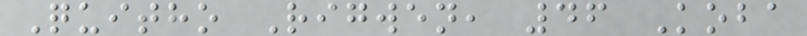Quitho Rigwen, 46 Koba
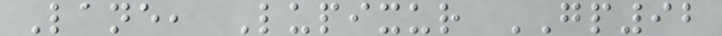Lane, Lupixur GP92
